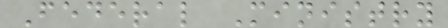Federal Ministry
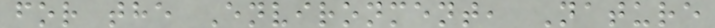for the Environment, Nature
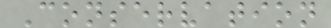Conservation
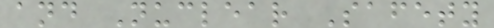and Nuclear Safety
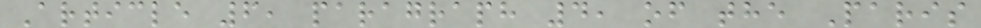Article 6, paragraph 4, of the Paris
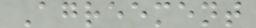Agreement
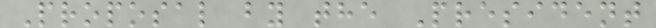Proposal by the President
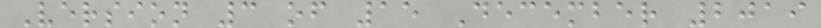Version 3 of 15 December 2019
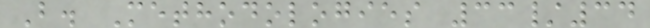B. Methodologies 33/34
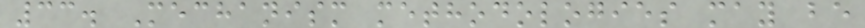33. Mechanism methodologies may be
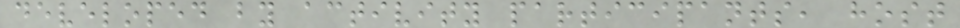developed by activity participants, host
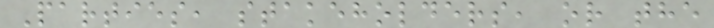Parties, stakeholders, or the
